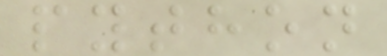python
